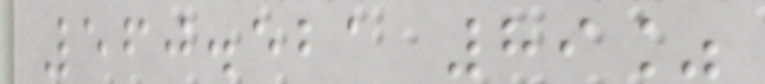560.521 89%
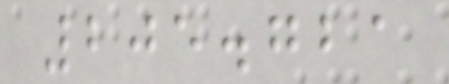205.721
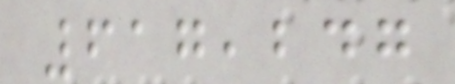617,247
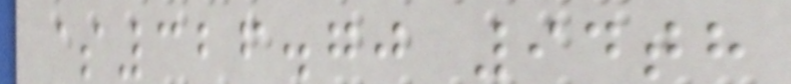$326.70 94th
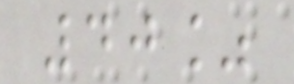40%
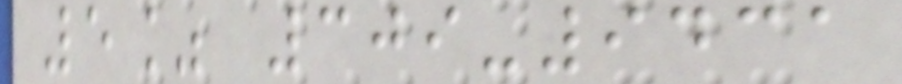5% 309-9431
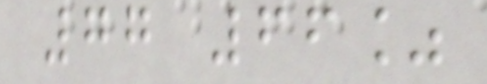77 66%
